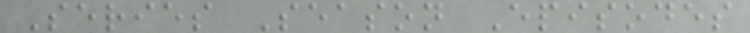Series Season Episodes
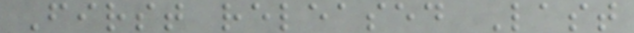First released Last
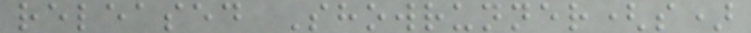released Showrunner(s)
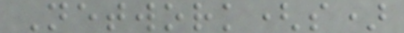Network(s)
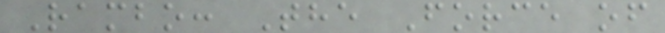Rambo: The Force of
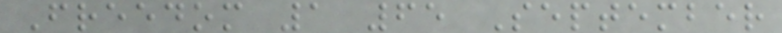Freedom 1 65 September
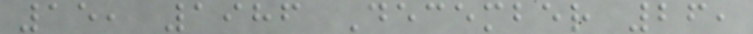15, 1986 December 26,
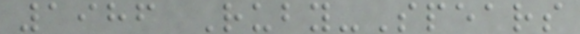1986 Ruby-Spears
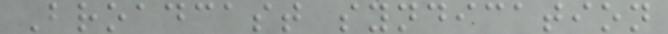Broadcast syndication
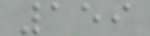159
